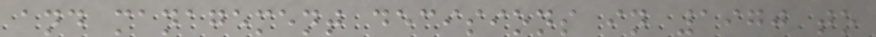and management decisions in 1970 to
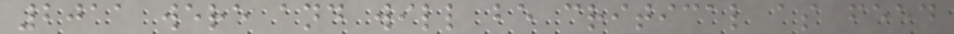2011 were and will be critical as feed
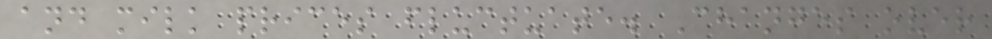and milk prices fluctuate. Changes over
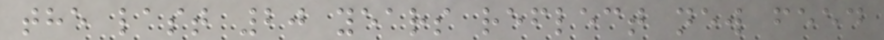the last 20 years reflect new feed
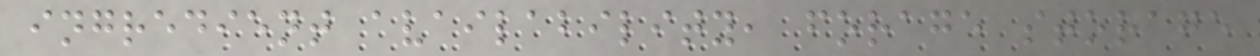ingredient availability, forage storage
